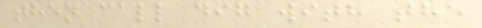then call dig with the
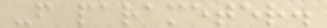-f parameter.
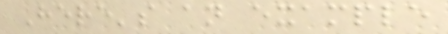Here's an example
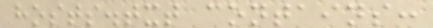hosts.txt contains:
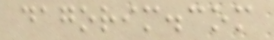dagorim.com
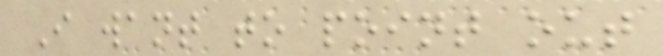I want to point out
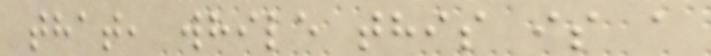that, while this is a
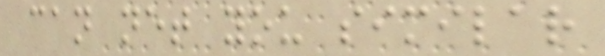can net you similar
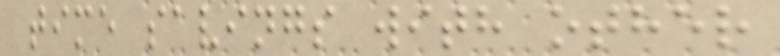time savings with other
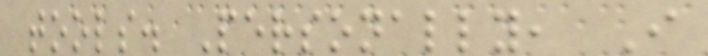tools. Personally, I
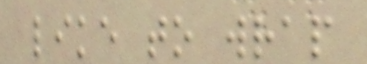like to wrap
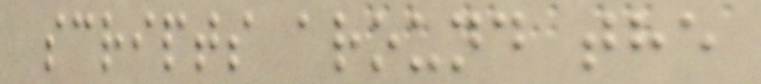scripts around the
